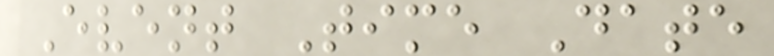Event Time Date
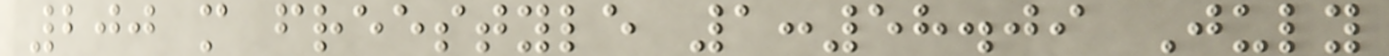200 m freestyle 1:58.09 July
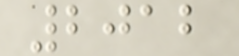2012
